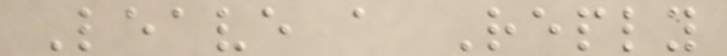Leave a Reply
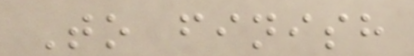To finish
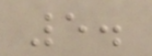5.
